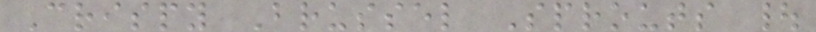Crispy Brussel Sprouts |
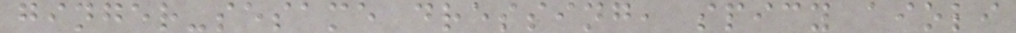ginger-sesame dressing, spicy aioli
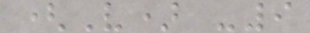(V) -9
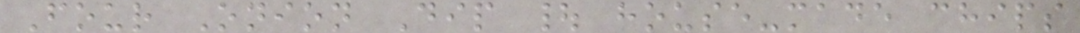Four Onion Dip | house-made chips
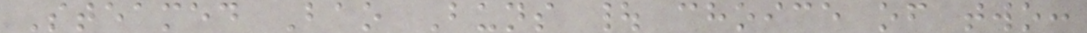Steamed Bao Buns | choice of two:
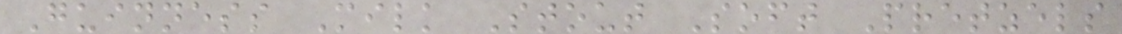Guinness Milk Stout Soft Pretzels
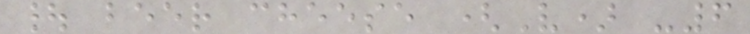| beer cheese (V) -6
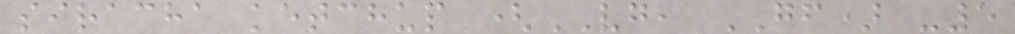siracha ketchup (VG, GF) -5
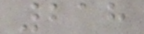218
